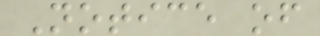Notice of
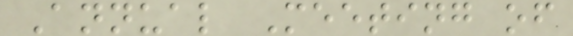Annual Meeting of
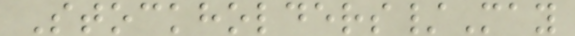Stockholders/May
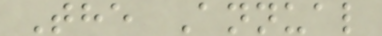The Annual
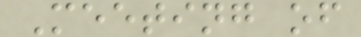Meeting of
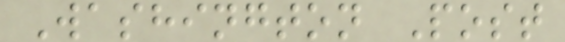Washington Post
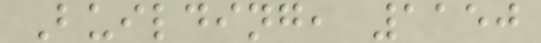Building, 1150
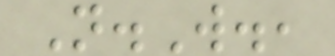N.W.,
